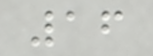16
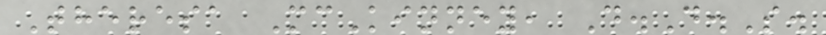Theresa McKinney, D.D.S.
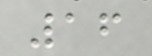16
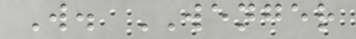W. WENGER
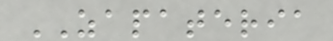ZAPATERIA
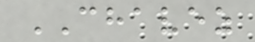CHAVEZ
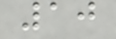10
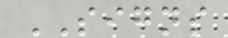SIGNS
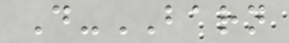D-BARN
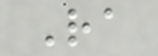Ra
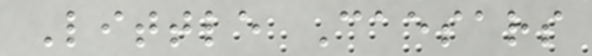Little Caesars
